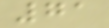71
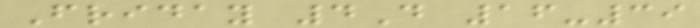Friday 4D 16-39
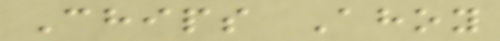Chips Ahoy
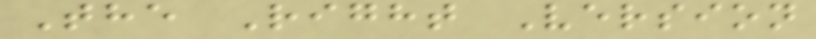The Right Version
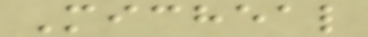Micheal
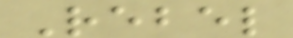Rebel
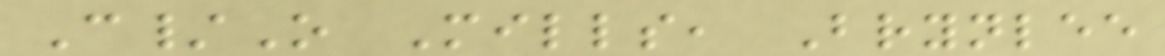C/O Mills, Brynlee
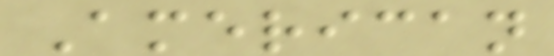American
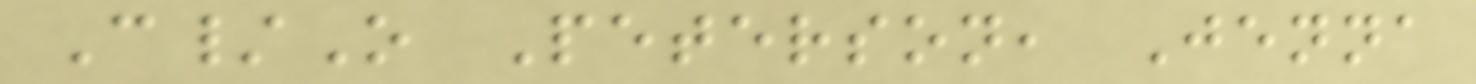C/O Peterson, Jenna
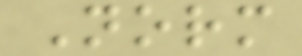Norm
